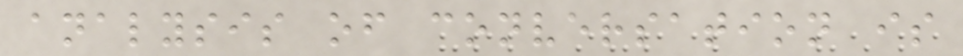analysis of conversation is
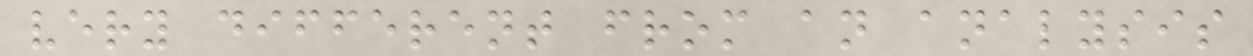very different from an analysis
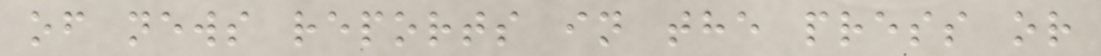of news reports in the press or
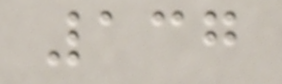137
